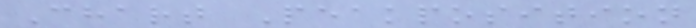Chart Peakposition
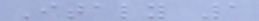Italy 1
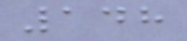148
